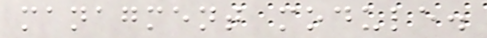managment module.
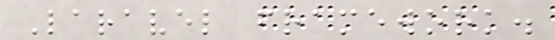Laravel framework.
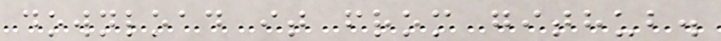download it from github.
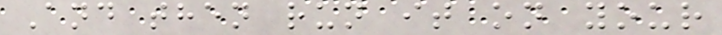And then run it on your
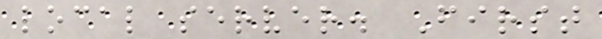local server. First
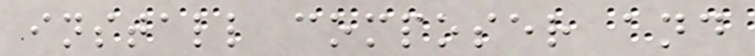install composer and
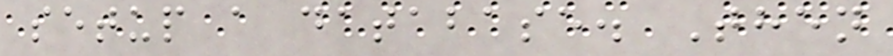setup a database. Then
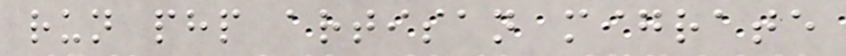run php artisan migrate
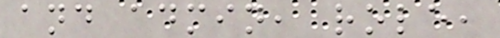and admin, role,
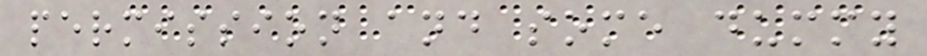permission and some dummy
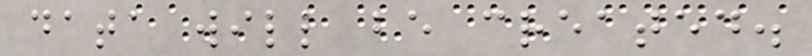data will be created.
